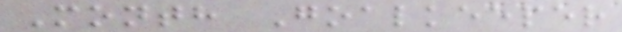Month Goalkeeper
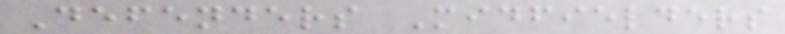Defenders Midfielders
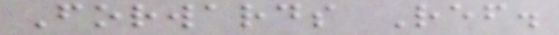Forwards Ref.
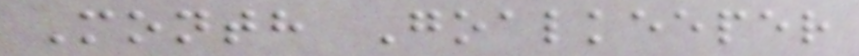Month Goalkeeper
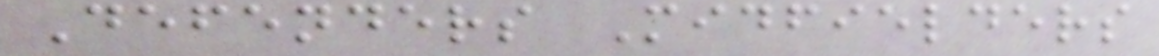Defenders Midfielders
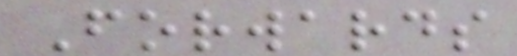Forwards
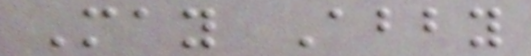May Abby
